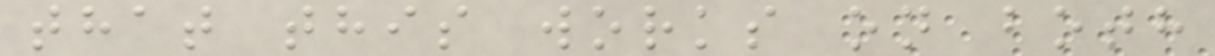that this works on both
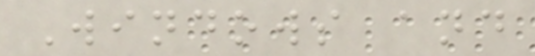Windows and
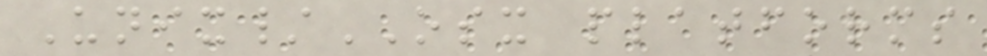Unix/OSX platforms
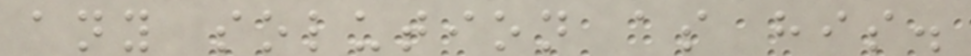any solution as his.
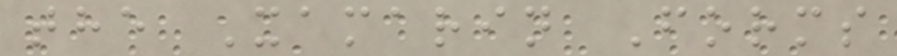the Xamarin Forms
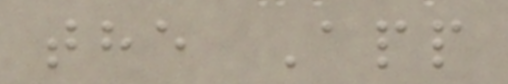the App
